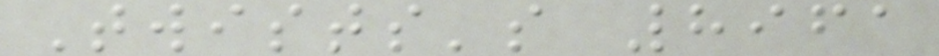Twists's 8961
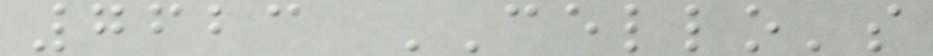7623 CELLO's
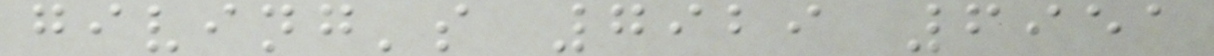giving's 7929 6951
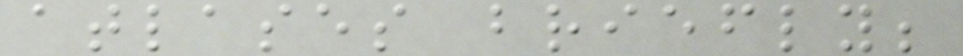atlases briefly;
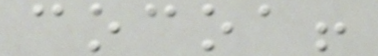cocoa!
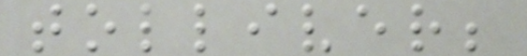tolliver;
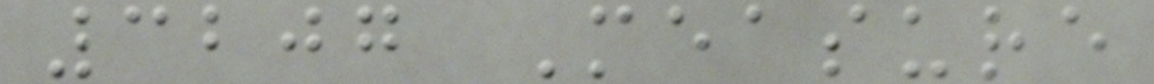3207 Measure
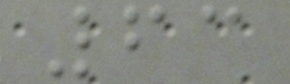63
